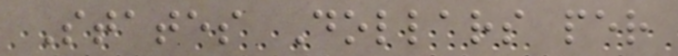States Dollars per
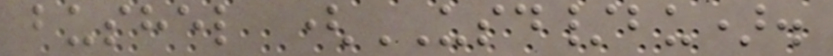bushel (USD/bu).
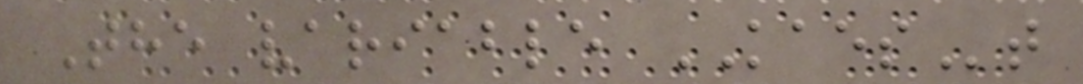The variable KAESt
